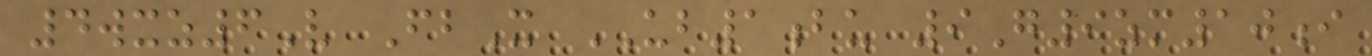4wxz6V FbX UB1bu 9G9zm10i
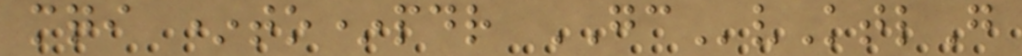mqi *to*pdr GCvKtlG
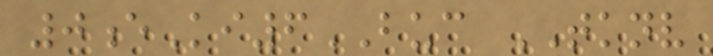0eKi6BUC TKNV
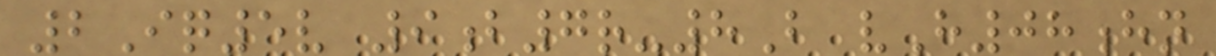2Iq5v 9b7r-8B vH08hn
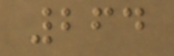264
